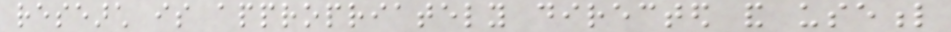research is appropriately directed and useful
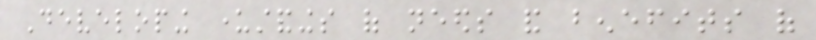Developing understandings of needs and benefits of
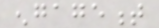engagement
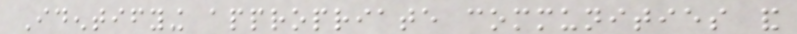Identifying appropriate communities and
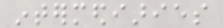intermediaries
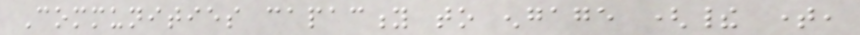Communities capacity to engage (their time,
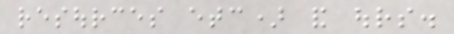resources etc) and ours.
